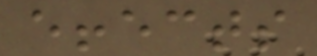effects
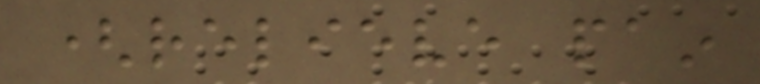(relieve pain
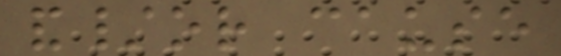and/or cause
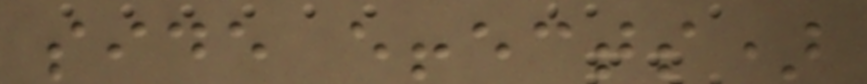side effects)
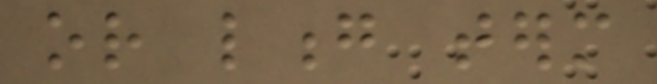or long term
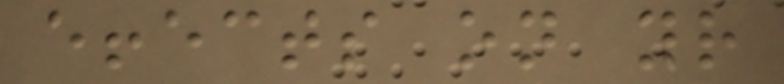effects on your
